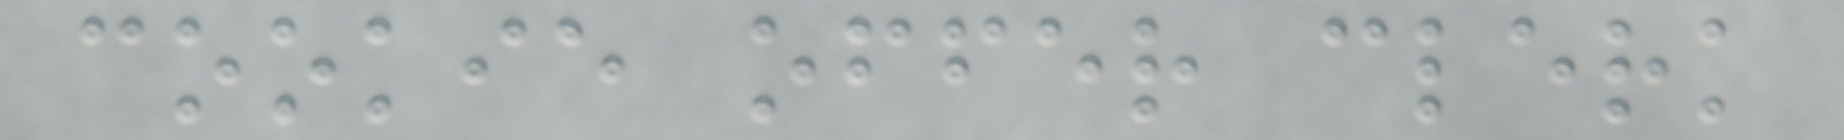cookie offer clerk
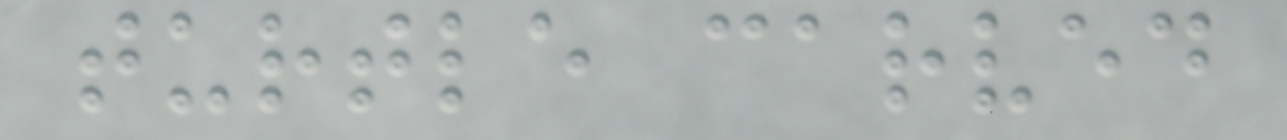turtle carved
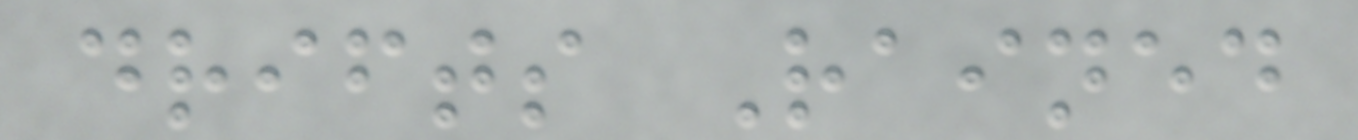drifts Rained
